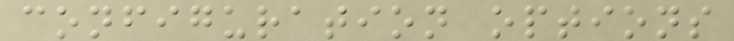configuration options
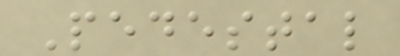Pedestal
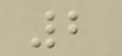2
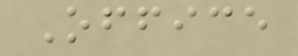Office
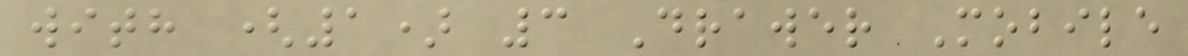with (1) 3 Drawer Mobile
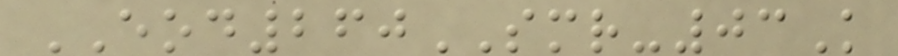EOD260SMR-03K
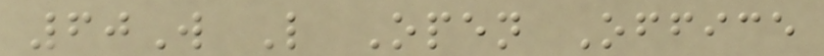60W L Open Office
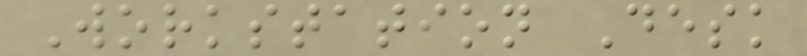Workstation Desk
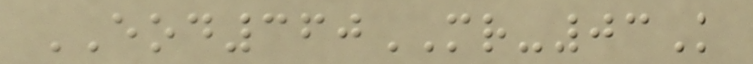EOD360MR-03K
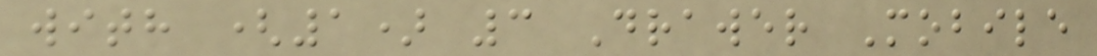with (1) 3 Drawer Mobile
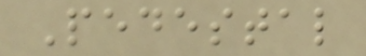Pedestal
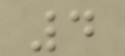4
